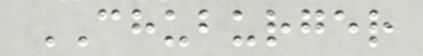CHUBURGER
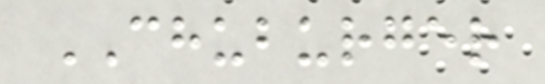CHUBURGER
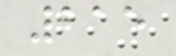215
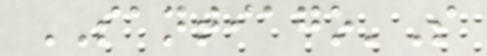SANTIAGO'S
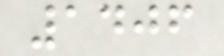1406
